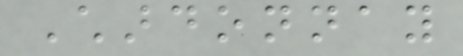Chardonnay
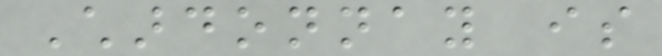Chardonnay is
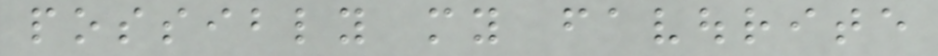possibly my favourite
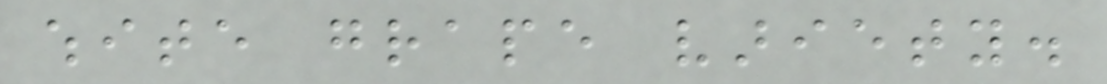white grape variety.
